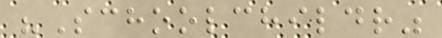"Schoolchildr"
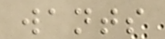wants
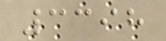3398
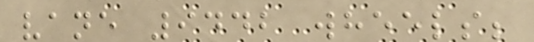vane 9442 wheels;
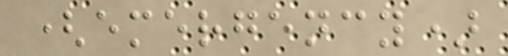(emergency)
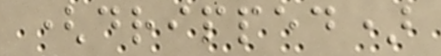(dripped)
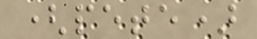(pete)
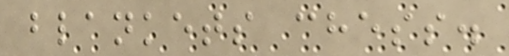blankets chess.
